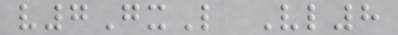v7GxL Vl8
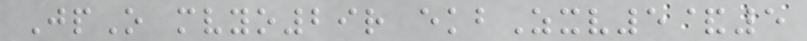JpO mvyo29r ekbZxv5&5
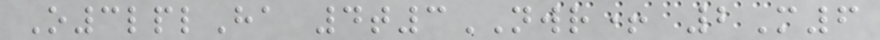O3lplHa 4t3NWR+ 2M6
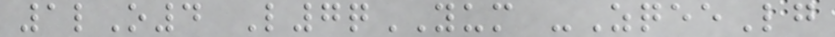1lO4 L7qYUM -ZqeeLg
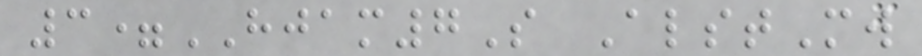3=HJAM7S AlstMw
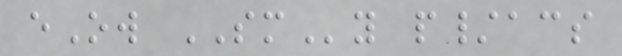eOw SMy p/acs
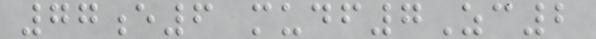77e6 mudf7Zc2
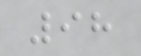98
